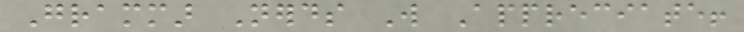Grammar Nerds Will Appreciate!
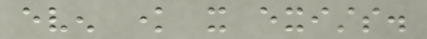even know it exists.
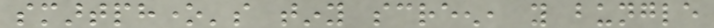smartphone's tiny screen, you bungle
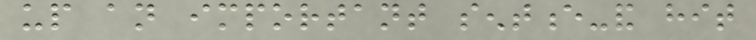up an important sentence-and hit
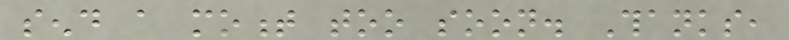send a moment too soon. Thanks,
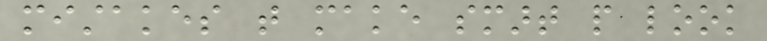mistakes that make smart people look
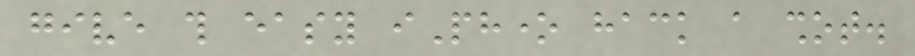give this easy iPhone hack a shot.
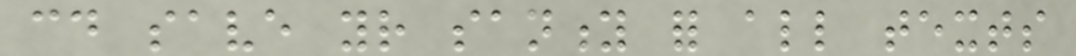could save your sanity for all texts
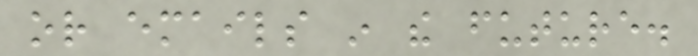or emails in the future.
